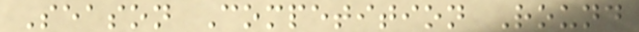Season Competition Round
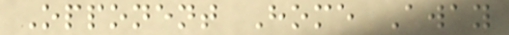Opponent Home Away
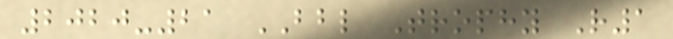2020-21 BBL Trophy R1
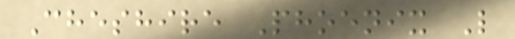Cheshire Phoenix L
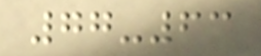77-63
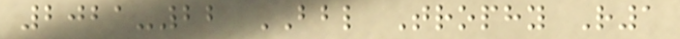2021-22 BBL Trophy R1
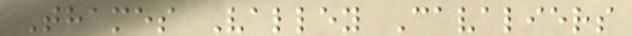Thames Valley Cavaliers
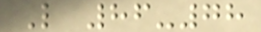L 86-78
